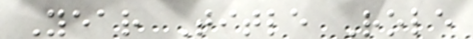Year Title Role
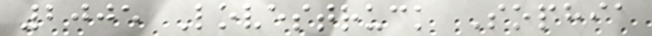2005 Lovestruck Sophia
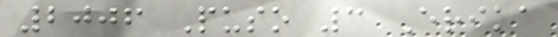2006 Puso 3 Erika
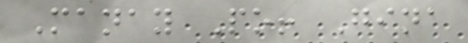Manay Po! Gina
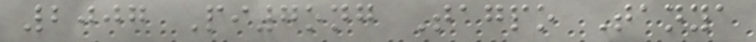2007 Pi7ong Tagpo Tanya
